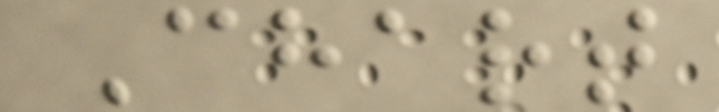Chart
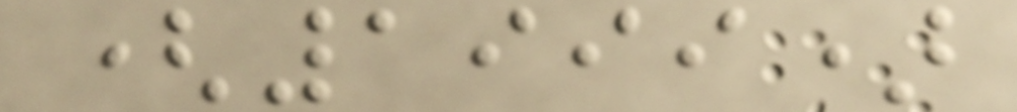(1999)
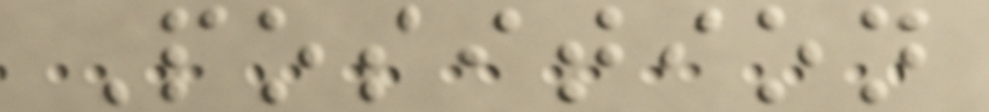Position
